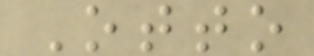Otto
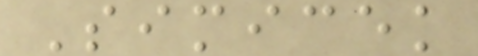Simicek
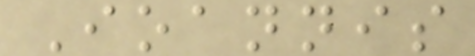Ioannis
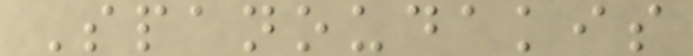Spanoudakis
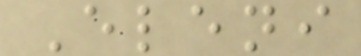Eleni
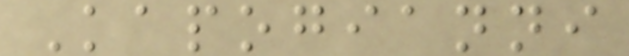Kapogianni
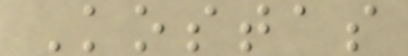Kostas
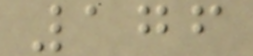176
